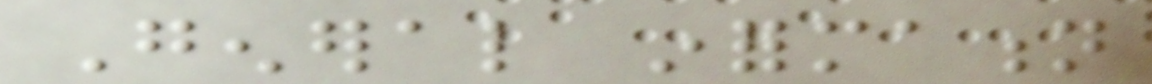General information
